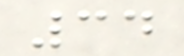34
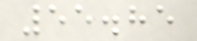55.85
